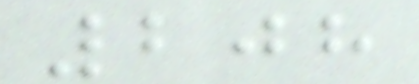208
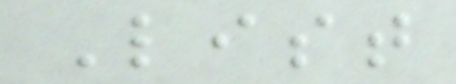List
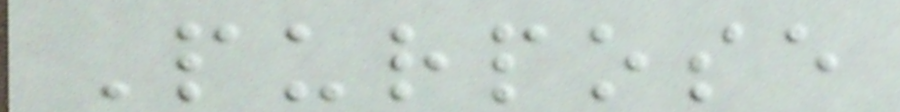Purpose
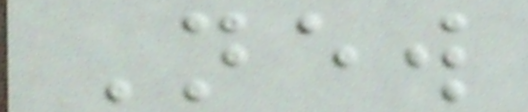New
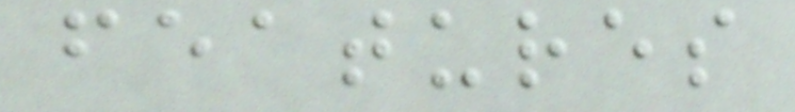features
